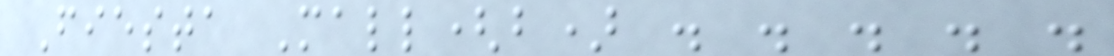Fiesta Mall(b) . . . . .
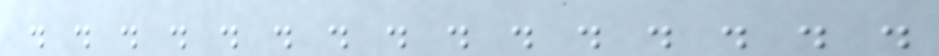. . . . . . . . . . . . . . .
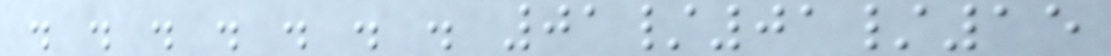. . . . . . . 01/01/15
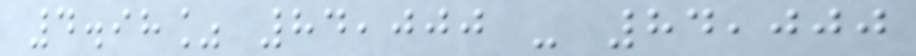4.98% 84,000 - 84,000
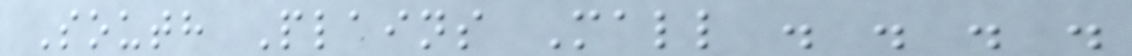South Plains Mall . . . .
